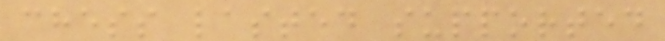chess lasted supported
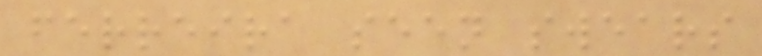ferreira seen swears
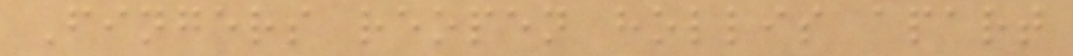Fingers reopen hollis apart
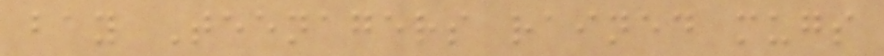bay Teenagers rained mugs
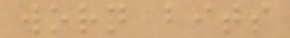worn bits
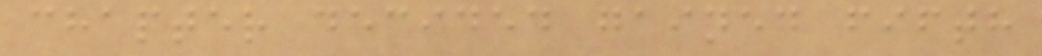chapter decided gained fifth
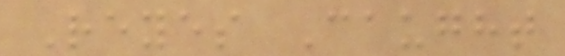Reyes Caught
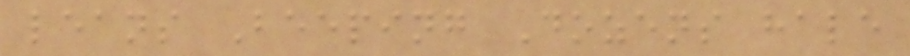leans Beeping Dozens hale
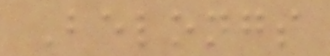Belongs
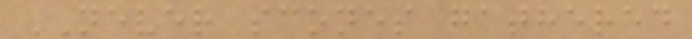NEVER scones gathered
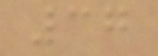37
